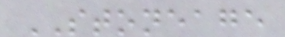STONEAGE
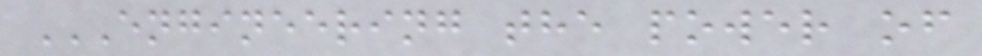ENGINEERING THE POWER OF
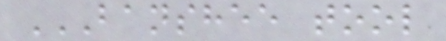BANSHEE TOOL
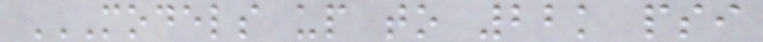MODELS UP TO 22K PSI
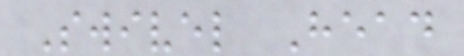Swivel Head
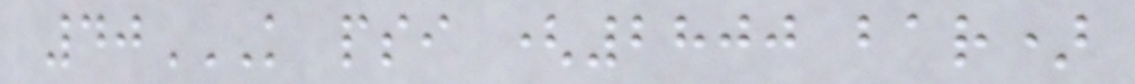40K PSI (2800 BAR)
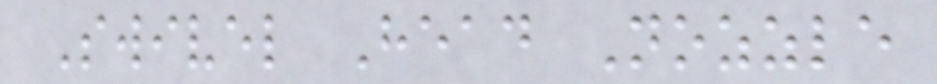Swivel Head Nozzle
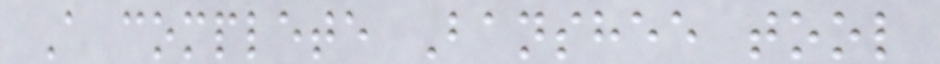A complete Banshee tool
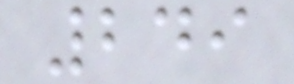249
